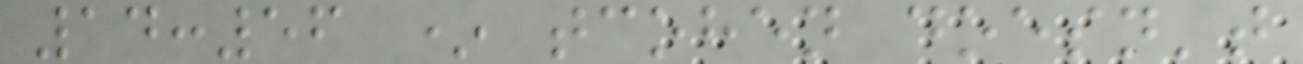14:56 * tcohen doesn't
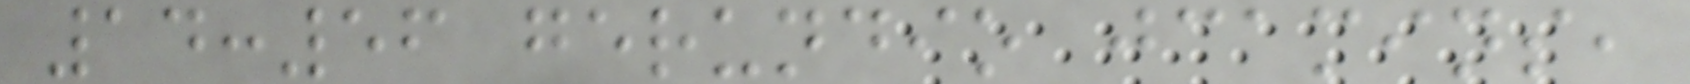14:56 gerundio jcamins,
